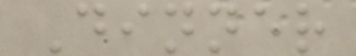Dinner
